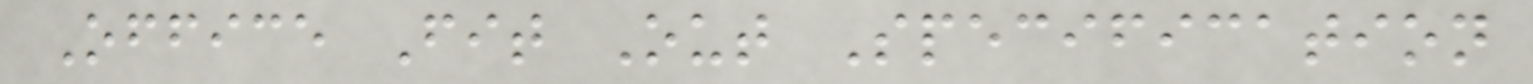Office Fit Out Specification
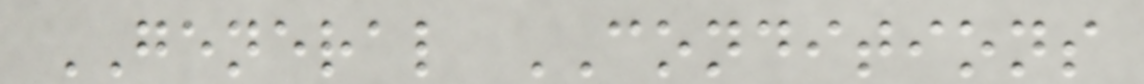GENERAL CONDITIONS
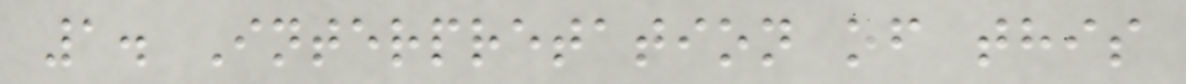1. Interpretation of this
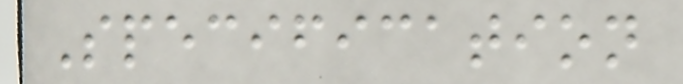Specification
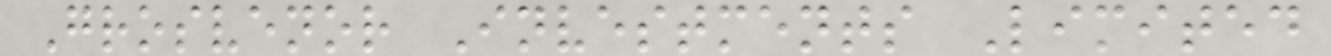Grosvenor Investments Limited
